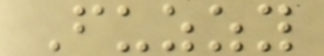Fuzzy
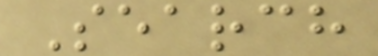Search
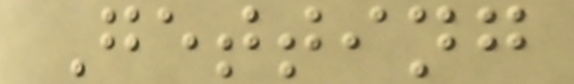Getting
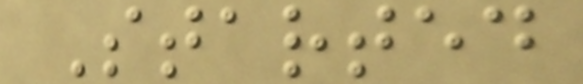Started
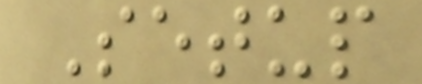Setup
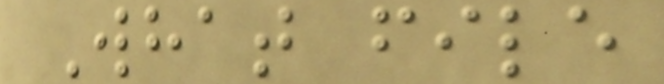What file
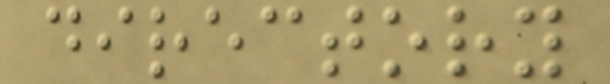directory
